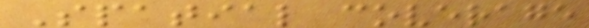Spatial coverage
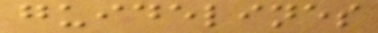guidelines
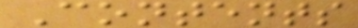Contents
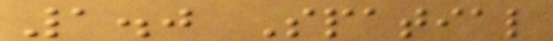1.0 Spatial
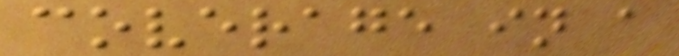coverage in a
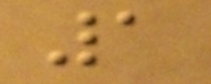1
